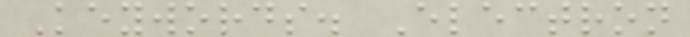Keywords. Electron
